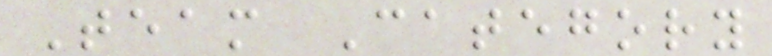Team Category
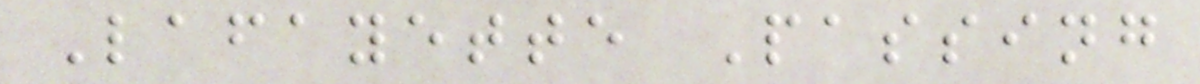Lafayette Passing
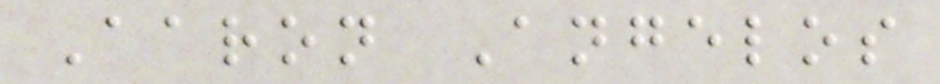Aaron Angelos
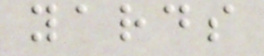yards
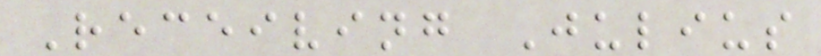Receiving Julius
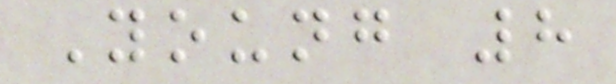Young 8
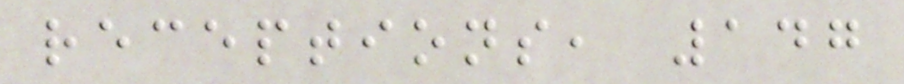receptions, 147
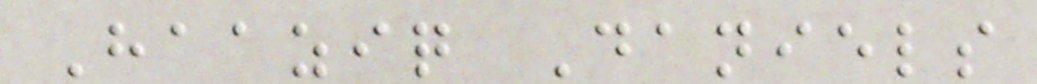Haaziq Daniels
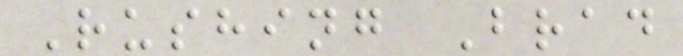Rushing Brad
